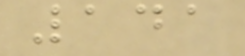141
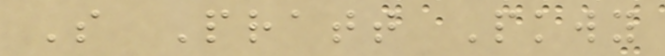S Pratt Pkwy
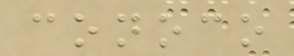conoco
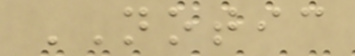NOTIC
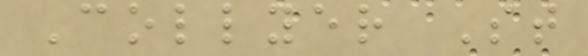Collyer St
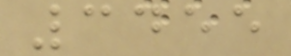3455
